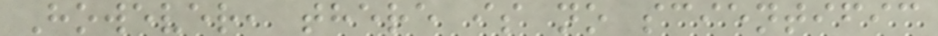However, there is no scientific
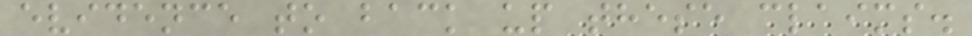evidence to back up these claims.
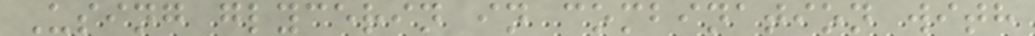Using glycerin in combination with
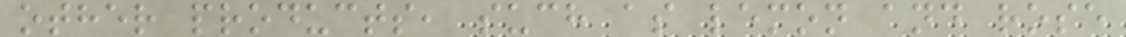other products, such as lemon and rose
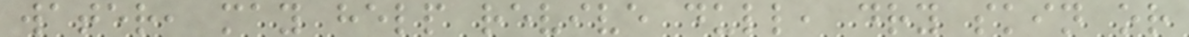water, may help revive dull, dry skin or
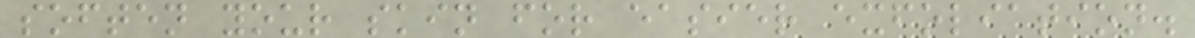soften your skin for easier exfoliation.
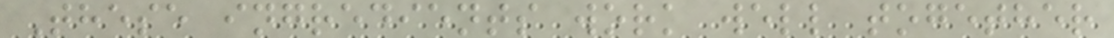These ingredients work well together
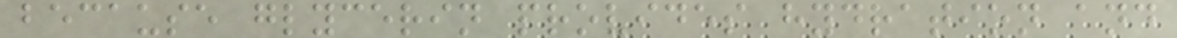because glycerin provides hydration and
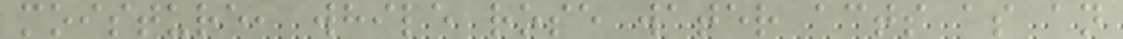moisture, while rose water acts as an
